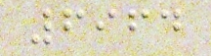6964
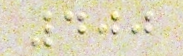400
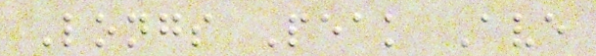Longs Peak Ave
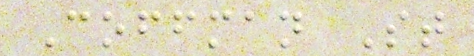Coffman St
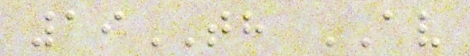19TH AV
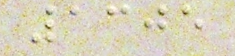1305
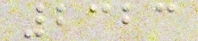2323
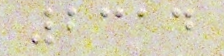2314
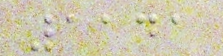1141
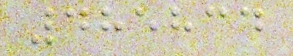485834
